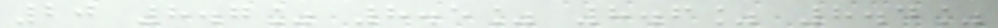20 8.7% 8.5% 8.6% 8.4%
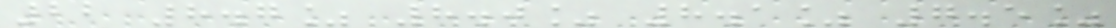22 8.7% 8.0% 8.1% 7.5%
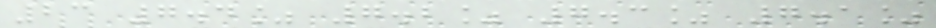23 7.4% 7.2% 7.3% 7.1%
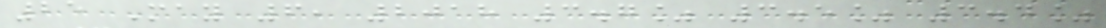25 May 6, 2018 3.7% 3.5% 3.4%
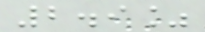2.9%
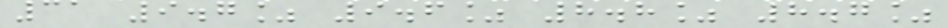31 9.7% 9.6% 8.8% 8.7%
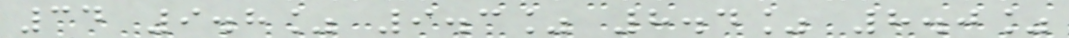34 9.8% 9.3% 8.4% 8.0%
